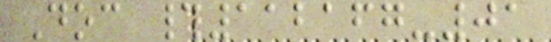Doc #112167-01
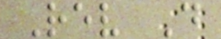Rev D
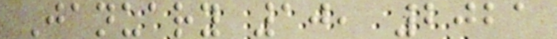January 10, 2021
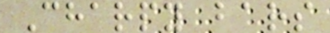Charpy bars
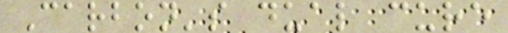Carbon's dual cure
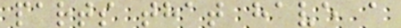parts that have a
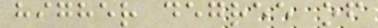higher degree of
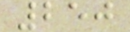250
